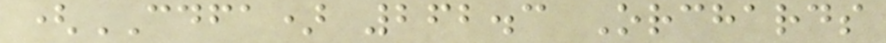(CDFA) 262.3 Orchards
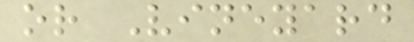or Vineyard
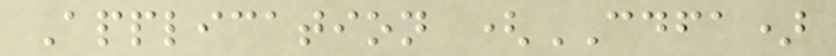Application (CDFA)
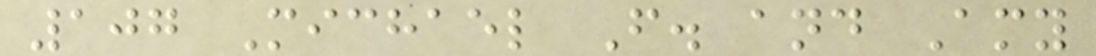107 Michael F. and Amy
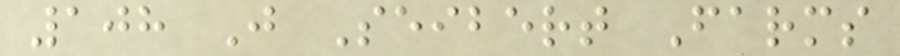108 J Seibert Farms
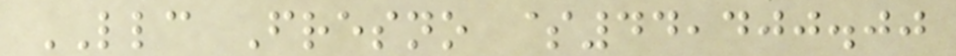LLC Fresno $44,400.00
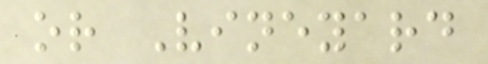or Vineyard
